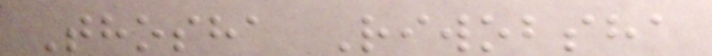Thosha Riwobsha
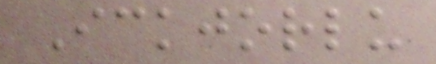Ickjorlu
